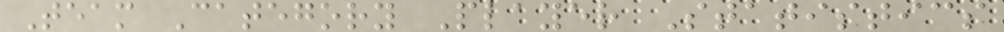Team Category Player Statistics
